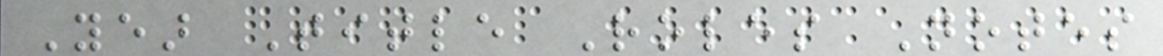Year Title Roles Notes
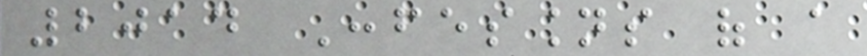2014 Confessions of a
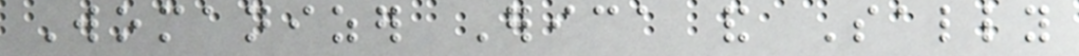Womanizer Erica and Sally
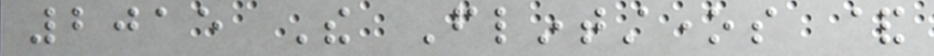2015 The Flintstones &
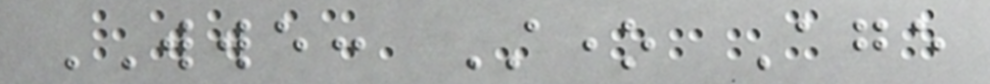WWE: Stone Age
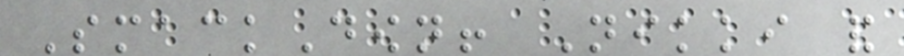SmackDown! Nikki and
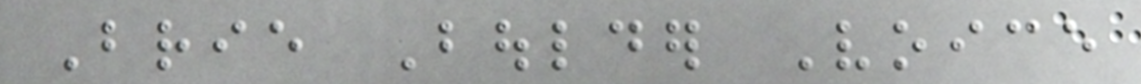Brie Boulder Voice
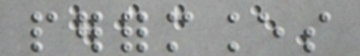performances
